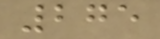275
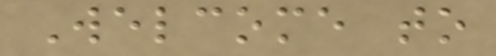Welcome to
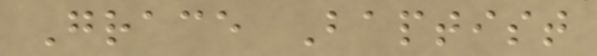Grace Baptist
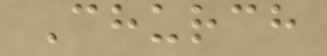Church
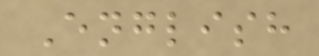English
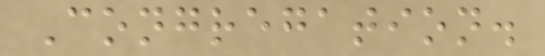Congregation.
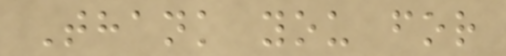Thank you for
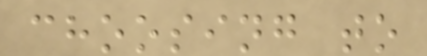choosing to
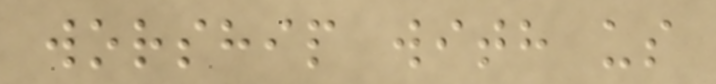worship with us
